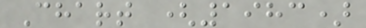Chart (1983)
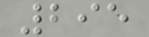295
